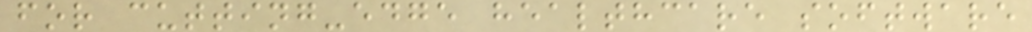for cutting-edge healthcare software
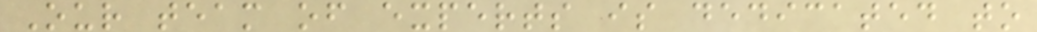Our team of experts is dedicated to
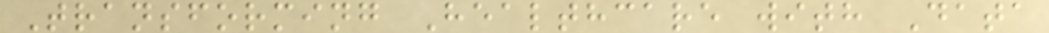Transforming Healthcare with Data
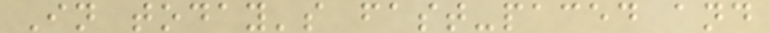In today's fast-paced and
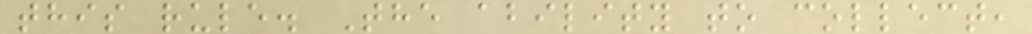this rule. The ability to collect,
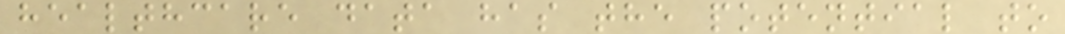healthcare data has the potential to
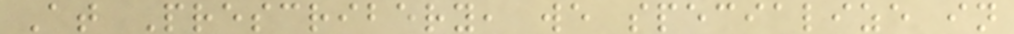At Prescribery, we specialize in
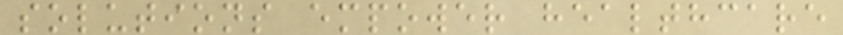solutions empower healthcare
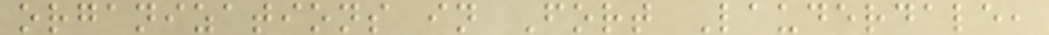organizations in Fort Lauderdale,
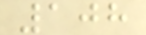108
